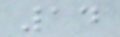14
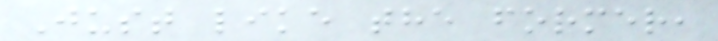Just like the former,
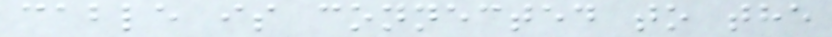cable is connected to the
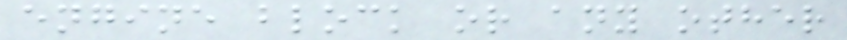engine block or any other
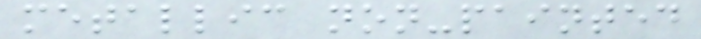metallic non-painted
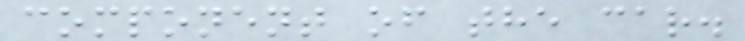component of the car.
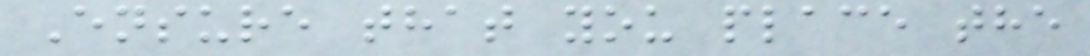Ensure that you place the
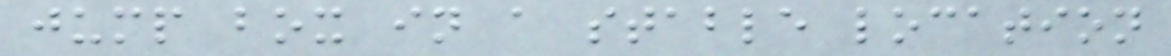jump box in a stable location
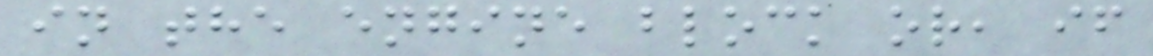in the engine block or, if
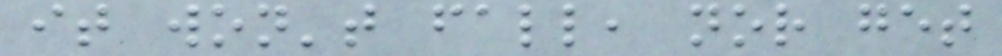it won't fall, nor get
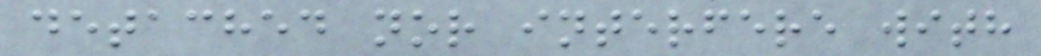detached nor interfere with
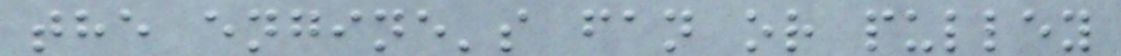the engine's fan or pulley
